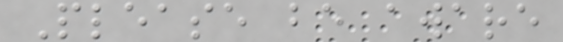Please be aware
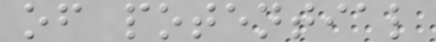of potential
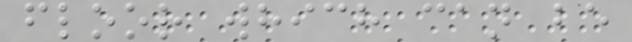floor which can be
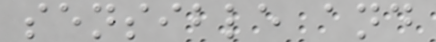sensible and
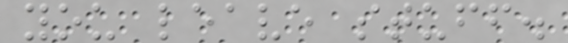you leave stuff.
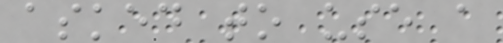asked to use a
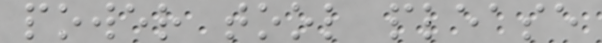power tool please
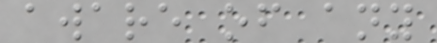aware of any
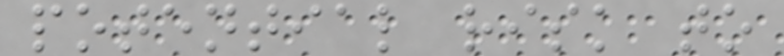potential risk to
